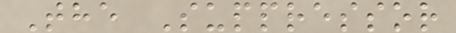The Suppressor
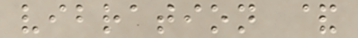vibration &
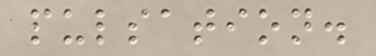pulsation.
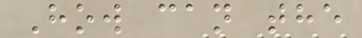How can the
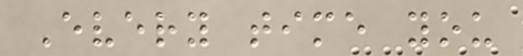Every time you
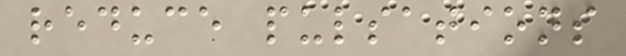reduce pulsations
